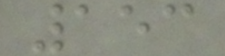153
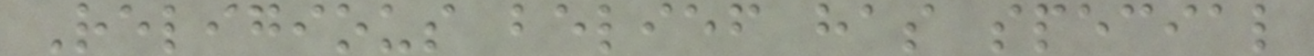Religious belief has special
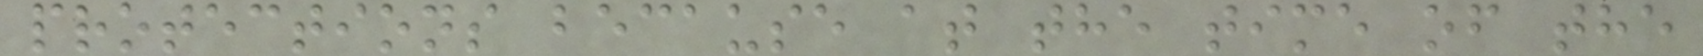protections because at the time of the
